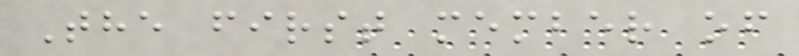The first member of
